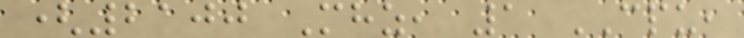(2100 Mhz, 1 CPU,
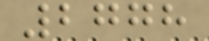2778
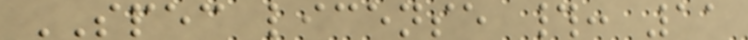SPEC license #: 11
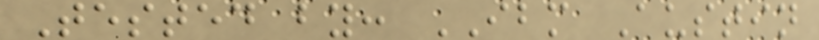Tested by: IBM Austin
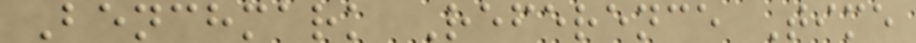Benchmark Reference Time
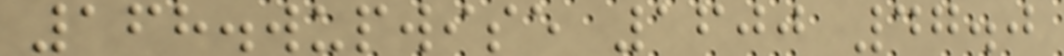168.wupwise 1600 47.0
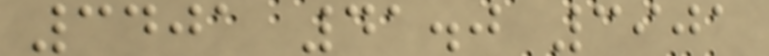3401 41.0 3901
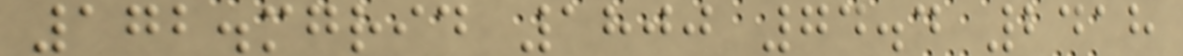172.mgrid 1800 74.4 2418
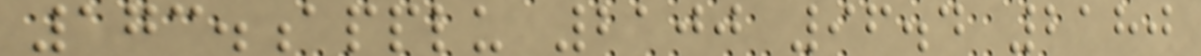173.applu 2100 96.4 2180
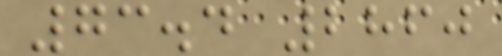73.4 2860
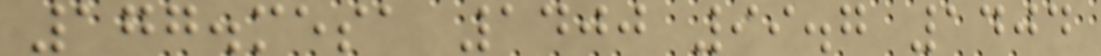177.mesa 1400 99.7 1404
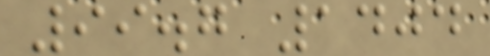99.7 1404
